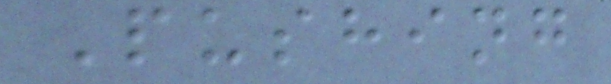Pushing
